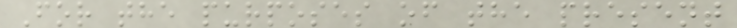For the purposes of the present
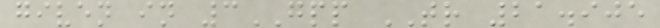given in 3GPP TR 21.905
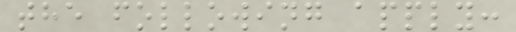the following apply:
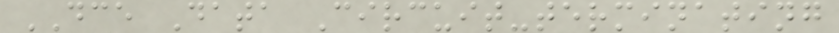DCE Data Circuit-terminating
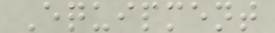Equipment
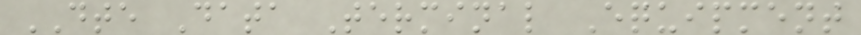DTE Data Terminal Equipment
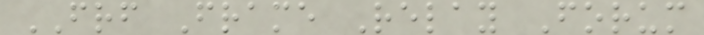FRF Frame Relay Forum
